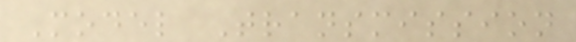Model Transmission
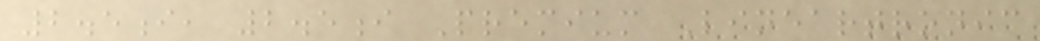2.5i, 2.5i Premium Lineartronic
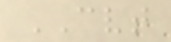CVT
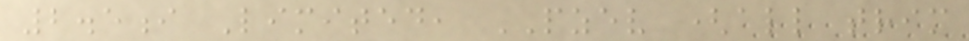2.5i Limited, PZEV (all trim
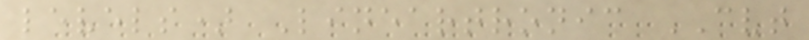levels) Lineartronic CVT
